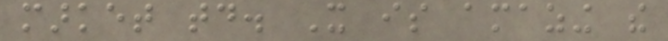market today. It is amazing the
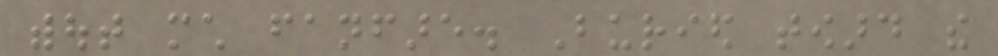without much fanfare. Buried toward the
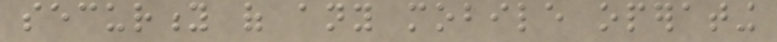security of any mobile operating
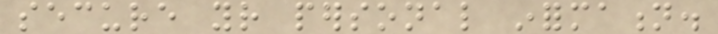secure your personal information.
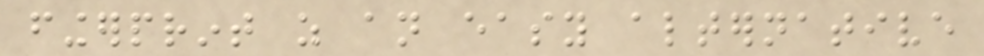fingerprint as an easy alternative
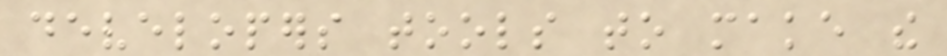developers tools to make the
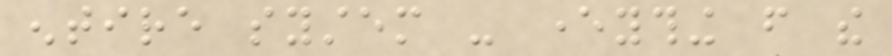entire system - everything from the
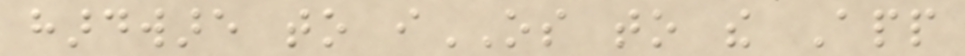hardware to iOS to the App
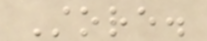Store.
